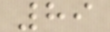89
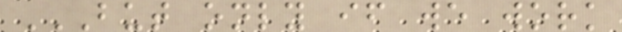BUT ONLY IF WE WORK
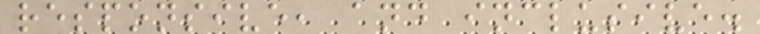responsive, and inclusive.
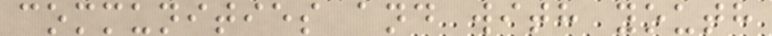communities and with youth
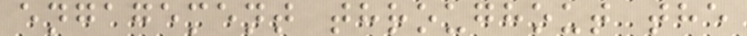engagement throughout the
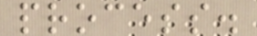process.
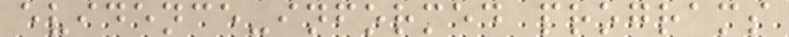evidence-informed programs
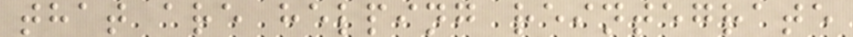that are helping reintegrate
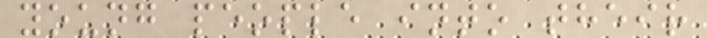young people into their
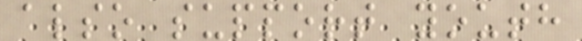also support youth
